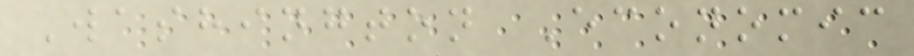Washington Economic
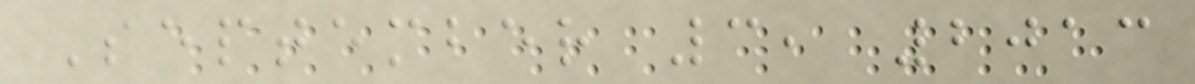September 3, 2013
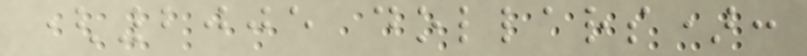(2005 dollars):
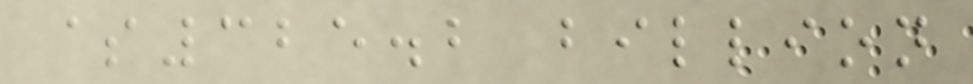$325.2 billion
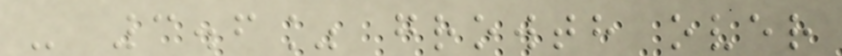- 3.6% growth over
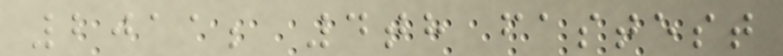2011; 4th fastest
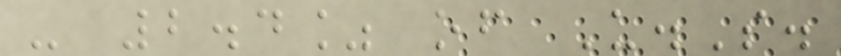- 2.4% of U.S.
